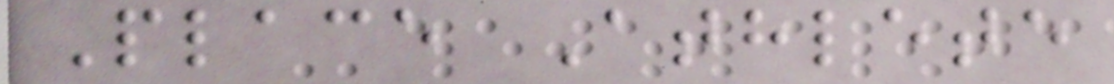Place Athlete
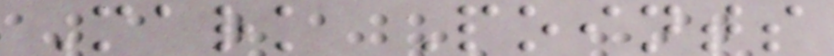Mark Points
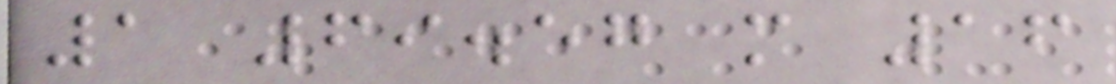1 69.57 m 16
